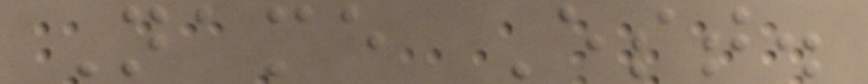Name Est.
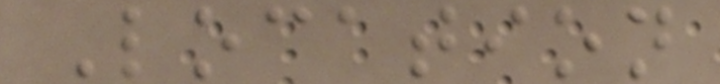Location
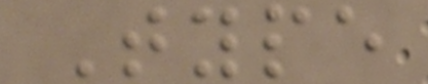Type
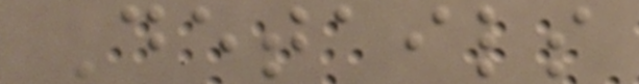Details
